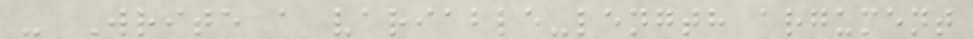- Write a variable-length argument
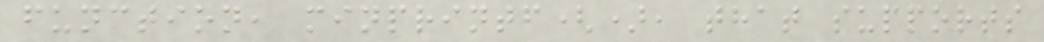function, minprintf(), that supports
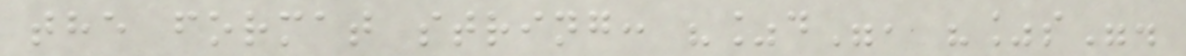the format string: "%d", "%s".
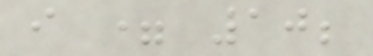i = 10;
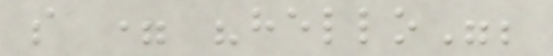s = "hello";
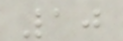10
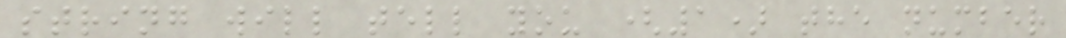string will tell you (1) the number
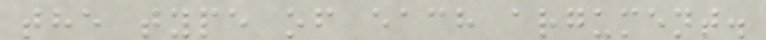the type of each argument.
